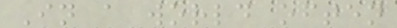In a world often
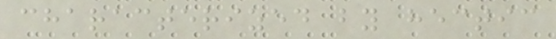characterized by hectic
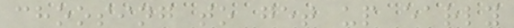choosing to get up early
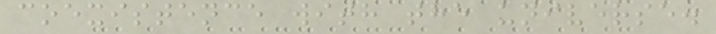coexistence with the universe.
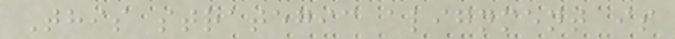This strategic alignment is
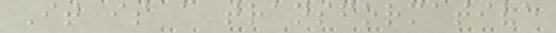It is a transformative
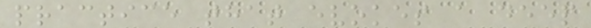practice that evokes a deep
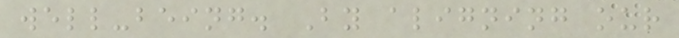well-being. By aligning our
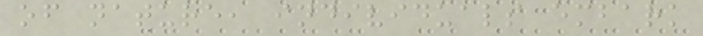of nature, individuals embark
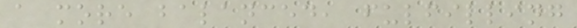a more balanced, fulfilling
